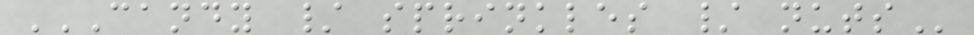CANDY / SPRINKLES / NUTS
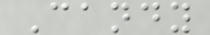Candy
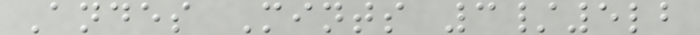Andes Mints 3/5lb
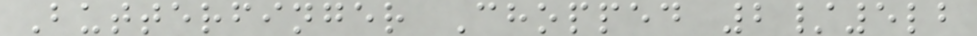Butterfinger Chopped 2/5lb
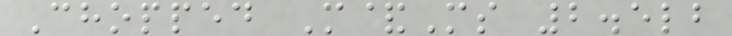Chopped M&Ms 2.5lb
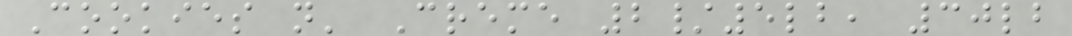Cookies n' Creme 2/5lb, 30lb
